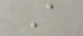A
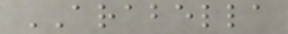ARABELLA
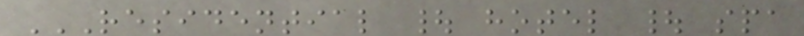RESIDENTIAL | HOTEL | SPA
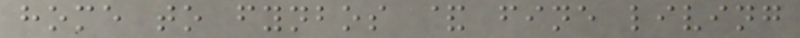home to fynbos & fine living
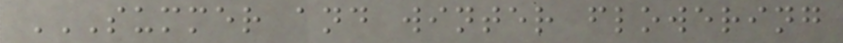SUMMER AND WINTER FLOWERING
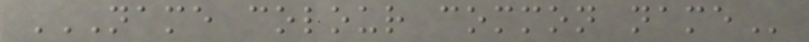NAME COLOUR COMMON NAME
